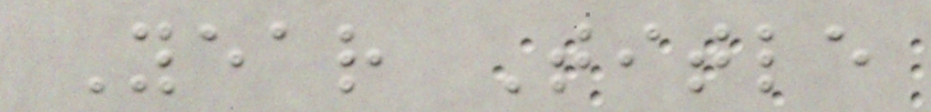Year Title
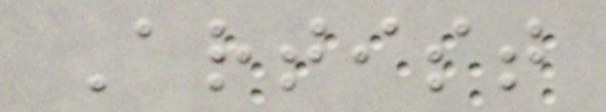Artist
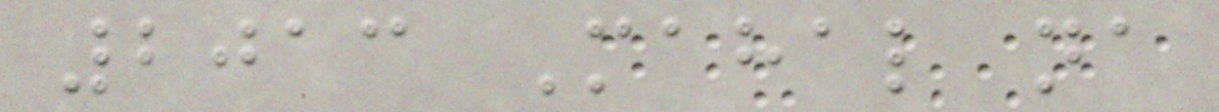2013 Mahal na
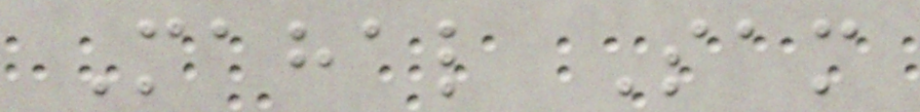Mahal Sam
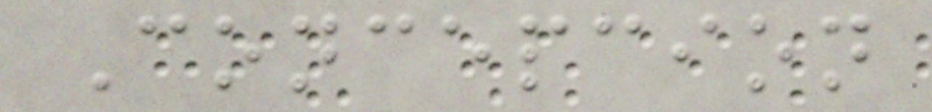Concepcion
